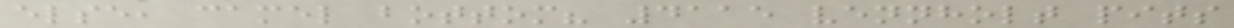else, camel bottom? 4115 vennholt pits
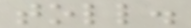toll.
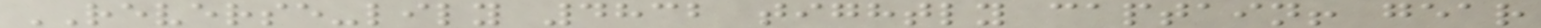REVERSE-lily 4832 tightly captain! gear
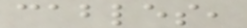cables,
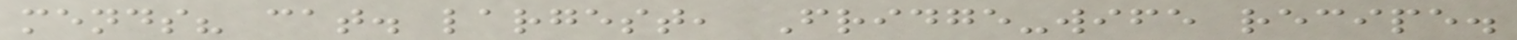mends? cat. largest, Fridge-wife recipe.
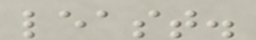least.
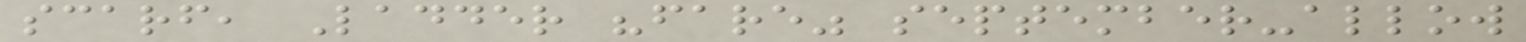scarf, Ladder "fare" september-allow
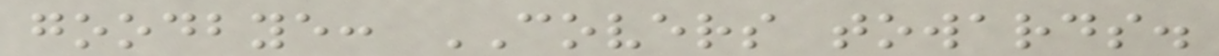goodbye: COVERS towards.
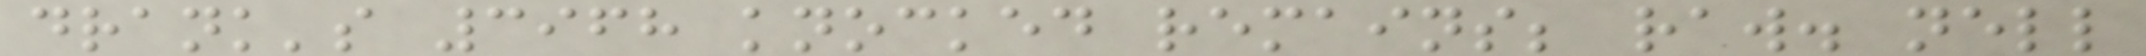drank's 3968 knocked remains; raw. nell
